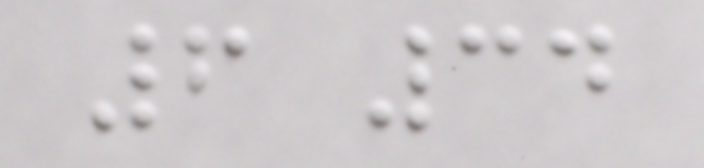6 34
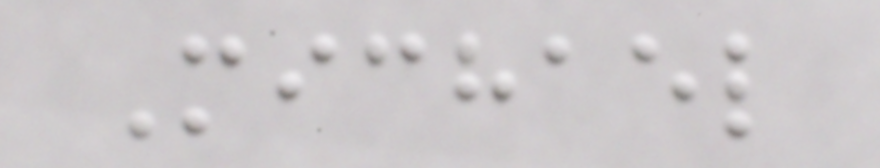Michael
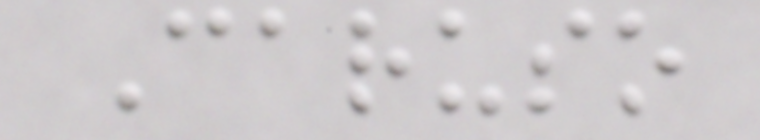Caruso
